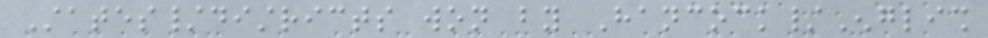States/districts won by Hancock/English
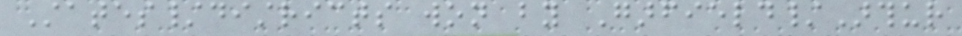States/districts won by Garfield/Arthur
